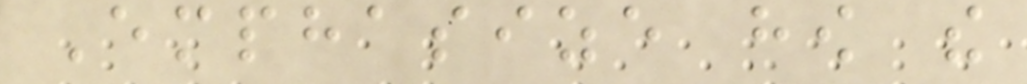Emphasize how the
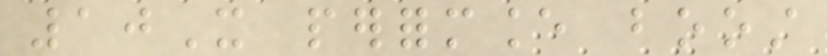10X performance boost
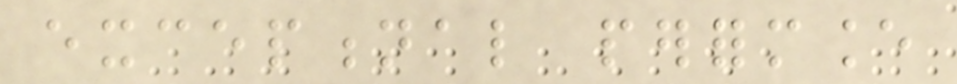exceptional performance
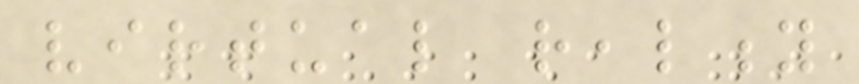virtual reality
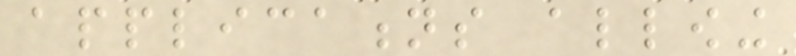applications allowing
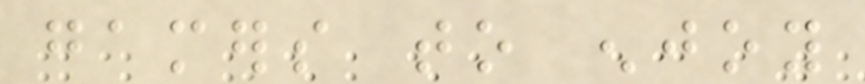gamers to enjoy
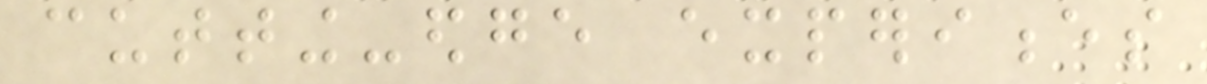cutting-edge experiences
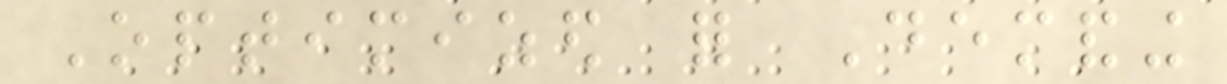Optimized for Demanding
